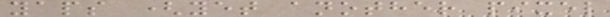yaps (yet another pixel
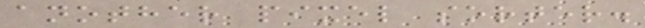another pixel sorter.
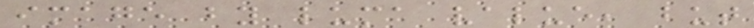image by luma value, but
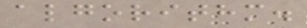algorithm.
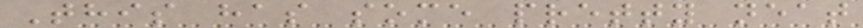This has some pretty neat
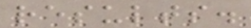results.
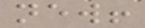new!
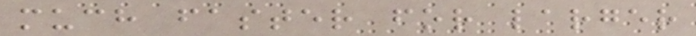much faster for larger
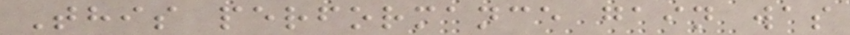This performance gain was
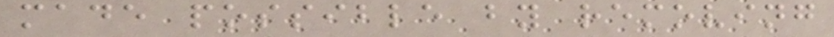made possible by removing
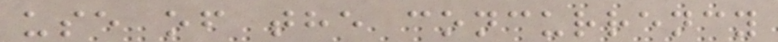use of the concurrency
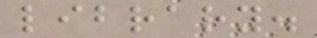library.
